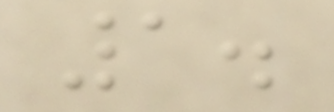1.
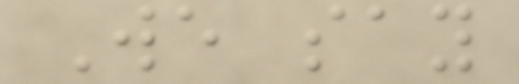We say
